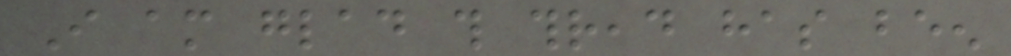I am glad this thread has been
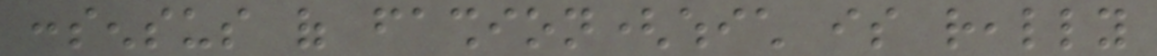consensus of fashion(which is really
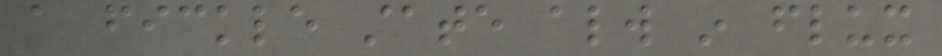a fickle state always in flux
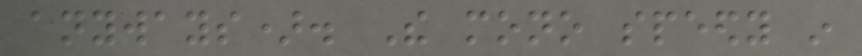anyways). The mono speedy in
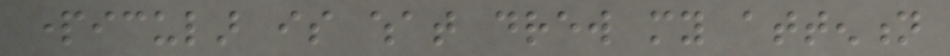particular is what drew my attention
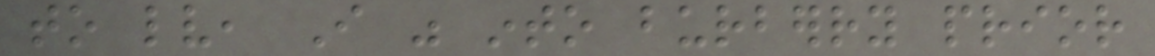to lv, I was into burberry prior
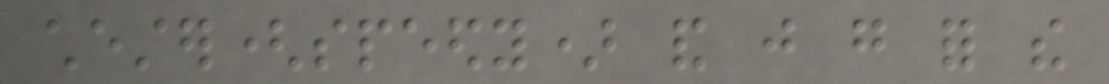chester(speedy) and just go for the
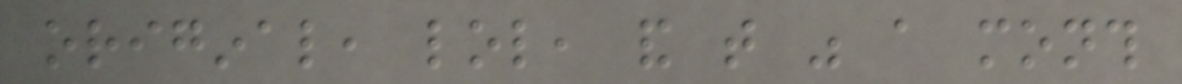original, lol, and that was a month
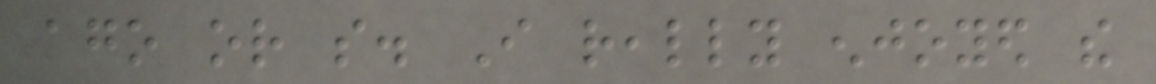ago or so. I really enjoyed the
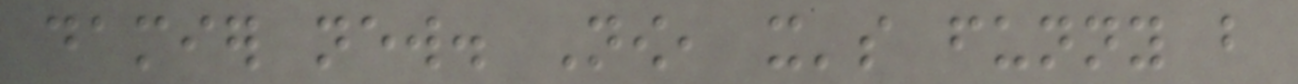damier new. Now, it's funny but
